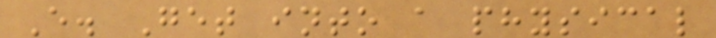E. Get into a physical
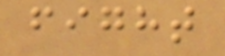fight
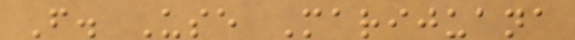F. Use Marijuana
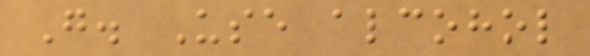G. Use alcohol
